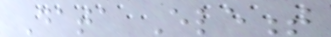Data Element
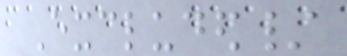Excluded/
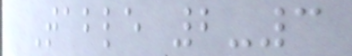Table 2-3
